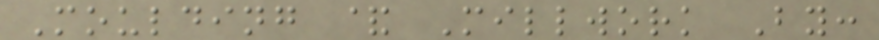Moulding & Millwork By:
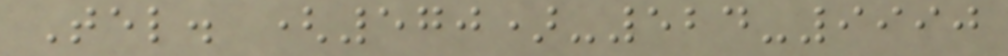Tel. (570)-524-9990
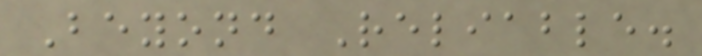Beyond Reliable.
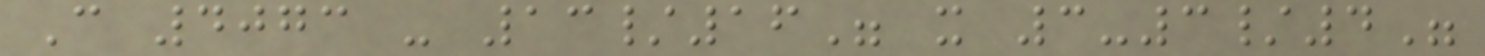C 4073 - 13/16" x 3-3/4"
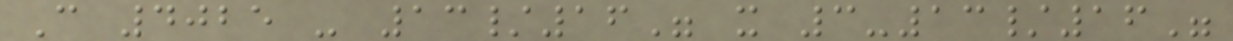C 4025 - 13/16" x 3-13/16"
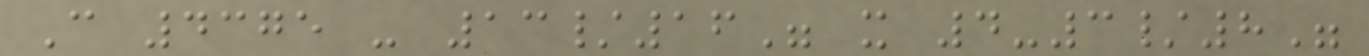C 4375 - 13/16" x 4-3/8"
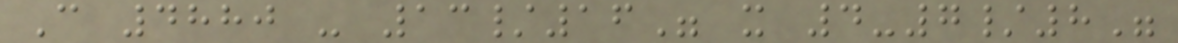C 4880 - 13/16" x 4-7/8"
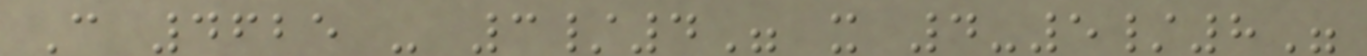C 4625 - 3/4" x 4-5/8"
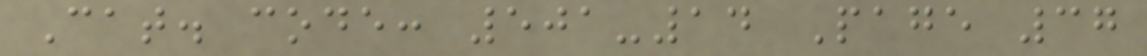Cat. code: 501-14 Page 37
